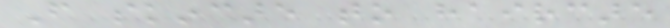From skincare to haircare
